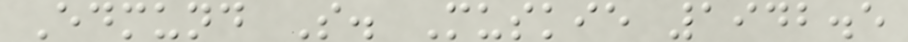Edmund S. Muskie 1942.5
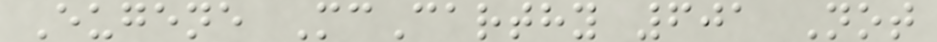Eugene McCarthy 601 Not
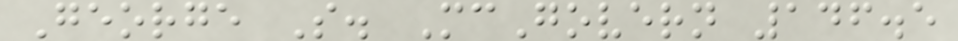George S. McGovern 146.5
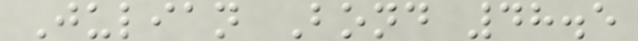Julian Bond 48.5
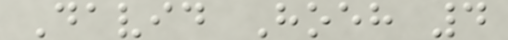David Hoeh 4
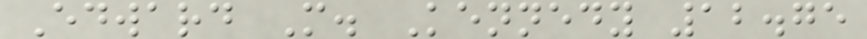Edward M. Kennedy 12.75
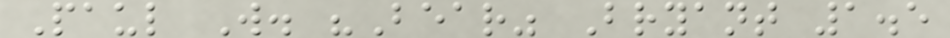Paul W. "Bear" Bryant 1.5
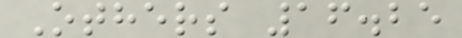Others 16.25
